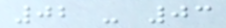02 - 03
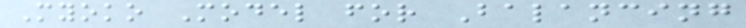Myoko Model for Balancing
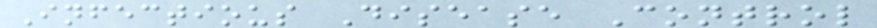Infectious Disease Control
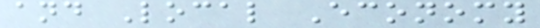and Local Economy
